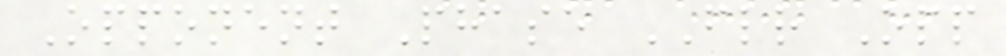Opponent Phase FLR Opp
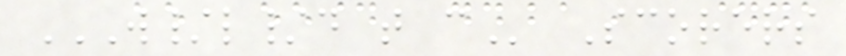W/L/D T C Scorers
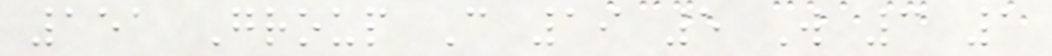151 Group C 19 5 W 3 1
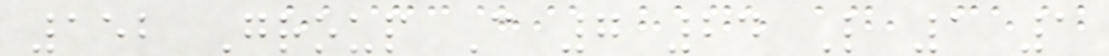152 Group C 7 24 L 1 1
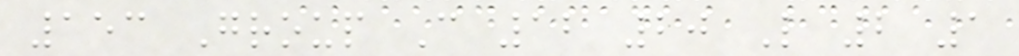153 Group C 12 20 L 2 1
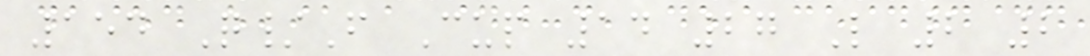154 Q/F Cup 14 27 L 2 2
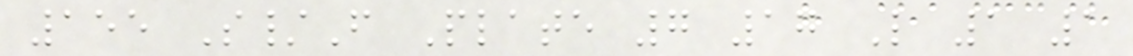155 S/F Plate 7 17 L 1 1
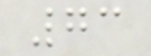73
